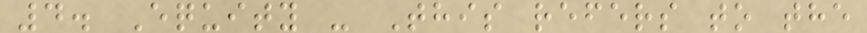4. Equity - This refers to the
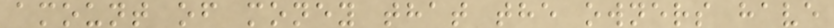amount of money that the owners have
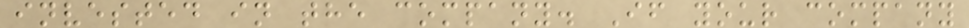invested in the company. If your company
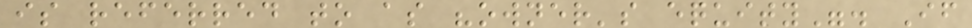is referred to as "owner's equity". If
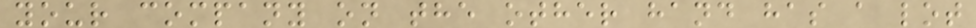your company on the other hand has a lot
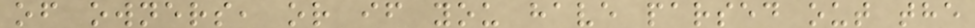of owners, or if you have parsed out the
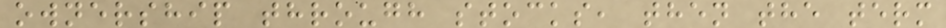ownership through stocks, then the term
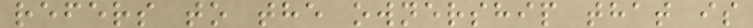refers to the ownership that is
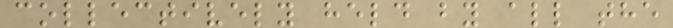collectively held by all the
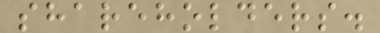shareholders.
